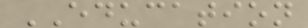EDUCATION
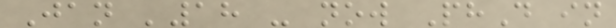Jan '18 - now PhD in
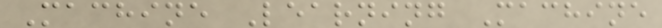Machine Learning Machine
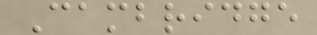Cambridge
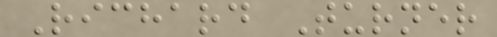Richard Turner
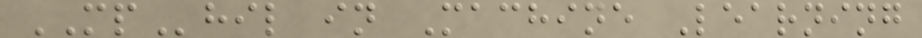MPhil in Machine Learning
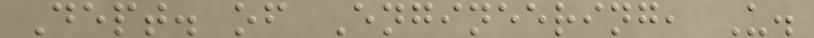Dept. of Engineering, U.
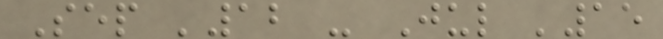Sep '12 - Jul '15
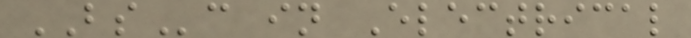BSc in Electrical
